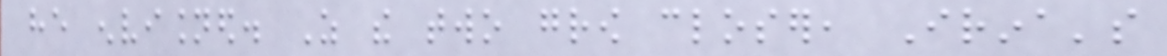he envisioned. As the two grow closer, Irina's
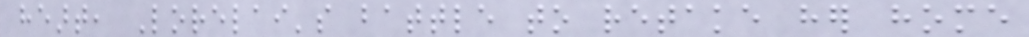heart, Lorelai's battle to retake her home
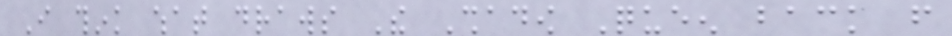I think what draws The Shadow Queen back from
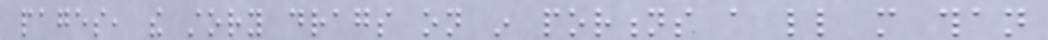pages, the story drags on in portions a little more than
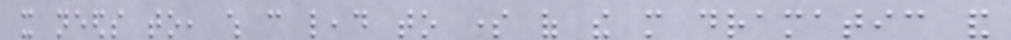it needs to, which can lead to some of the more dramatic and
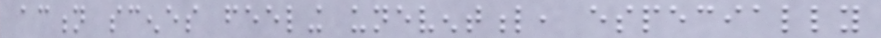action scenes feeling uneventful, especially
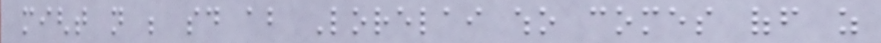might not be said about Lorelai who comes off as
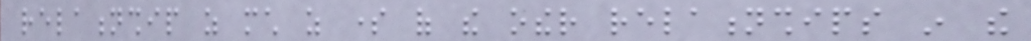relationship as much as some of the other relationships in the
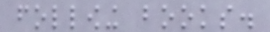following books.
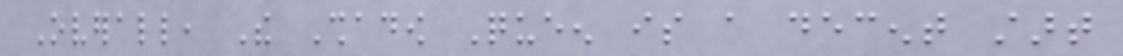Overall, The Shadow Queen is a decent start
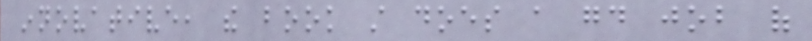innovative, the book still does a good job of
